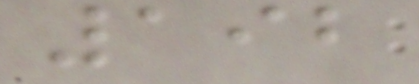192
